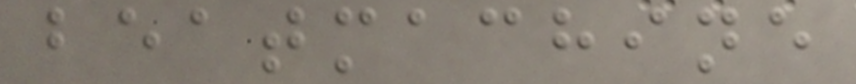beatmachine
